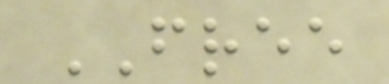FREE
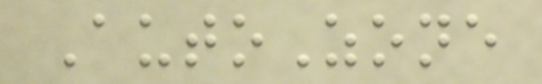AutoZone
